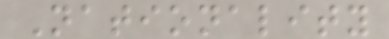Nationality
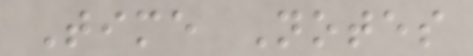Time Notes
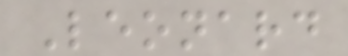Leonard
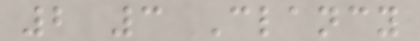2 3 Clancy
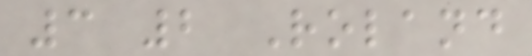3 2 Roland
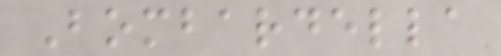Bombardella
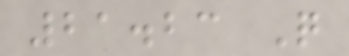21.23 Q
